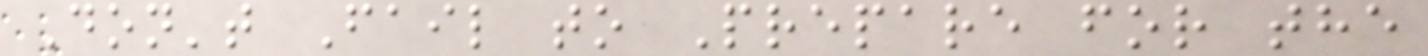Don't Fail to Prepare for the
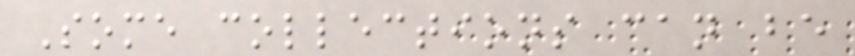Some collections can be
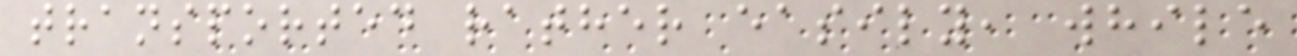transported rather easily, while
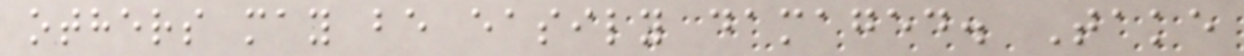others may be easily damaged. Take
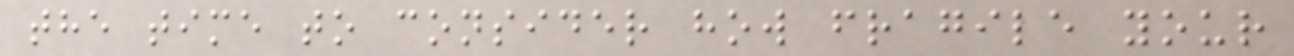the time to consider how fragile your
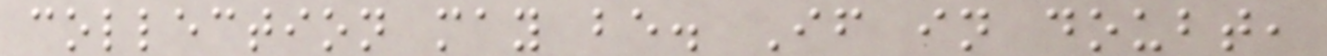collection may be. If in doubt,
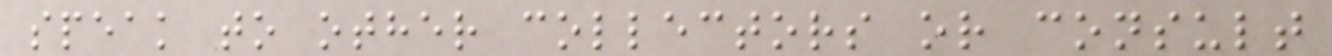speak to other collectors or consult
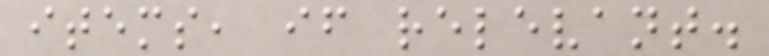items, if relevant.
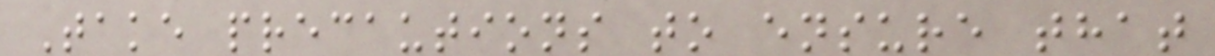Take precautions to ensure that
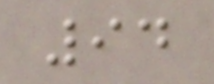94
